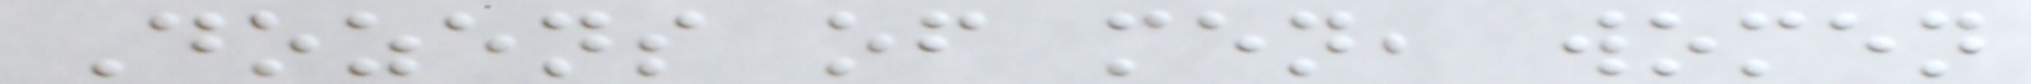Dozens of men, women
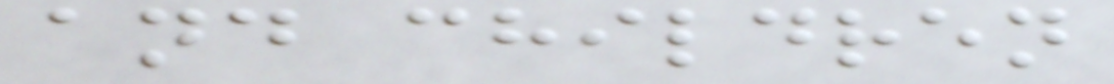and children
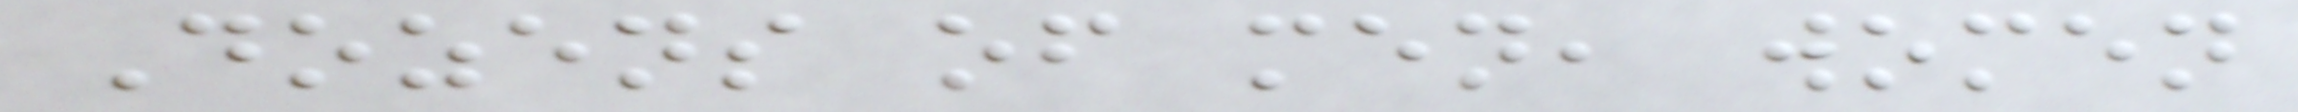Dozens of men, women
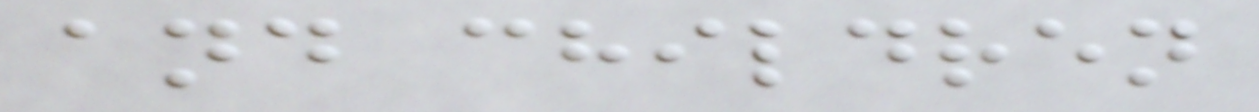and children
